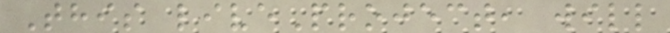This liveProject, will
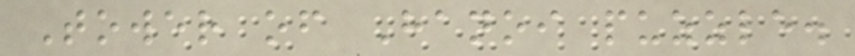Tower of Hanoi puzzle.
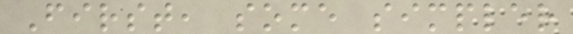First, some simpler
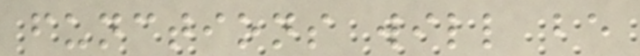functions will be
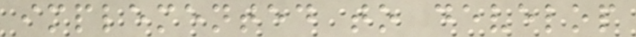implemented to develop
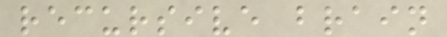recursive brain
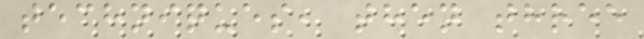techniques, then three
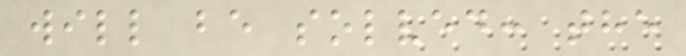will be solved: the
